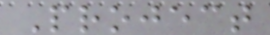Project
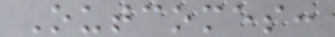Outcomes:
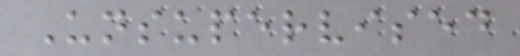Unsupervised
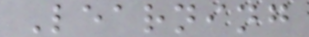Learning
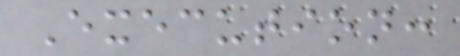Execution:
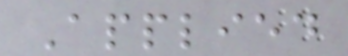Applied
